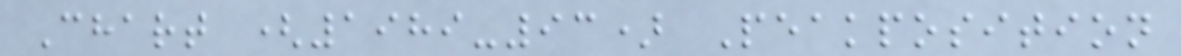Chart (1989-93) Peakposition
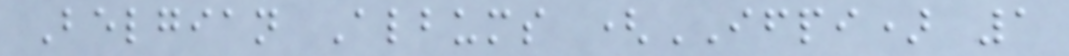Belgian Albums (IFPI) 1
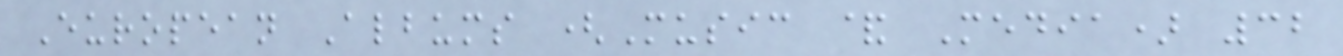European Albums (Music & Media) 32
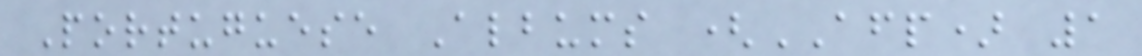Portuguese Albums (AFP) 1
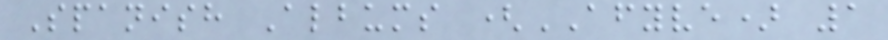Spanish Albums (AFYVE) 1
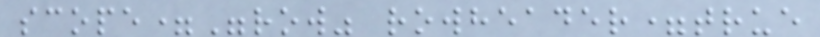scope="row" rowheader=true
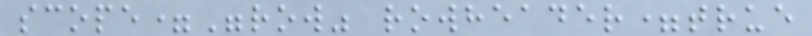scope="row" rowheader=true
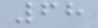68
